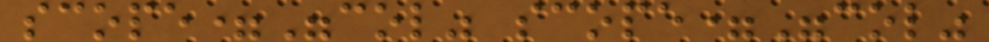scope="col" scope="col"
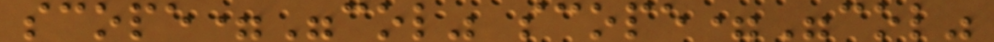scope="col" scope="col"
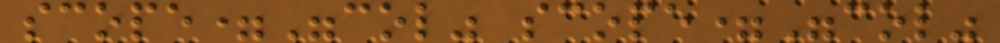scope="col" scope="col"
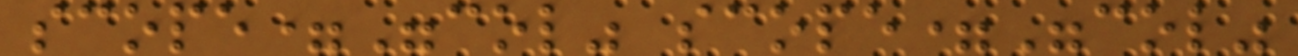scope="col" scope="col"
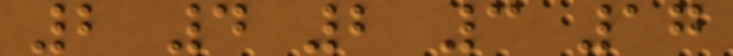2 4 2 3 17
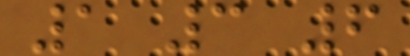1 3 6
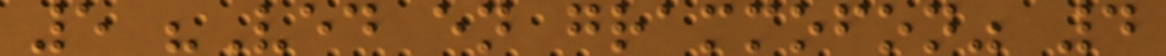5 "Ved en grammofon" 4
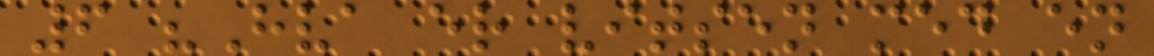6 "Hva er vitsen med en
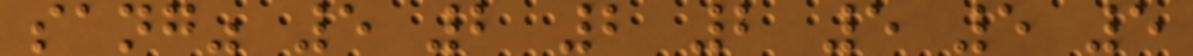sang" 5 2 2 2 5 5 5
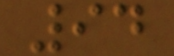94
